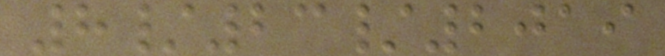8/23/2019
